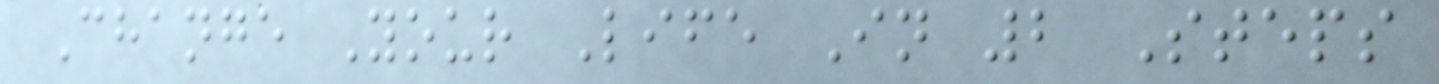Change Your Life In 2 Steps
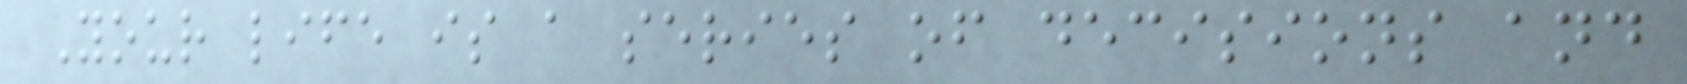Your life is a series of decisions and
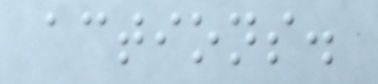actions.
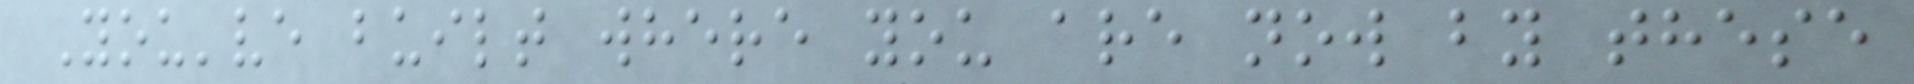You've built where you are now by these
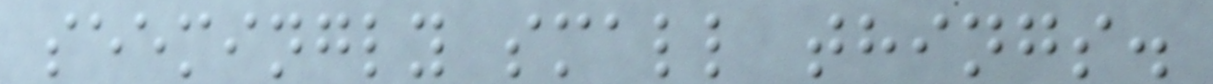seemingly small things.
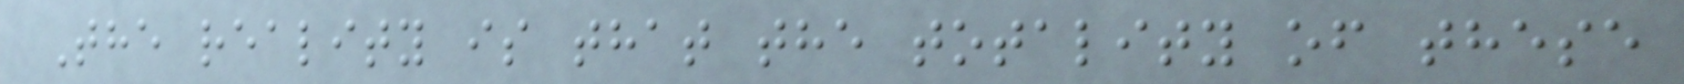The reality is that the totality of these
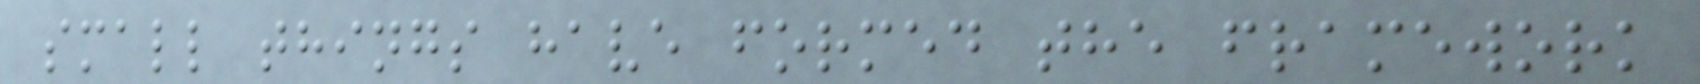small things have formed the framework
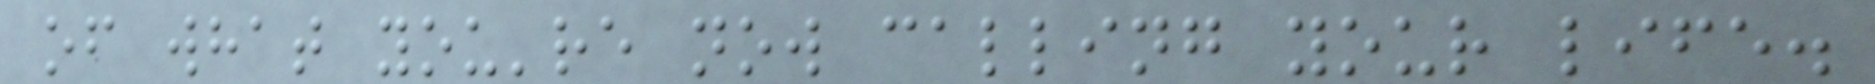of what you're now calling your life.
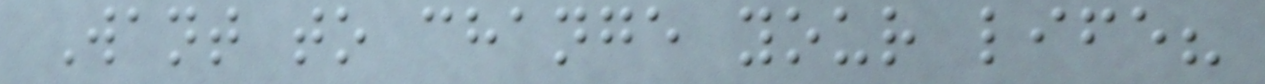Want to change your life?
